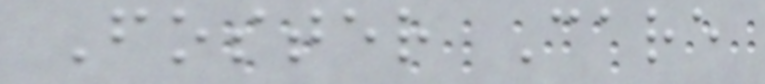Foster Care
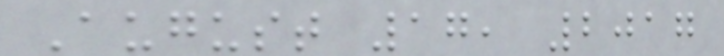August 17, 2017
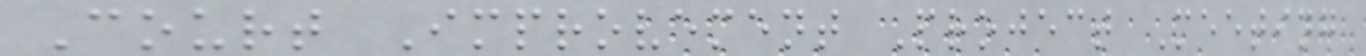Court Improvement Project Meeting
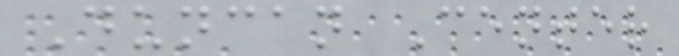Duncan Center
